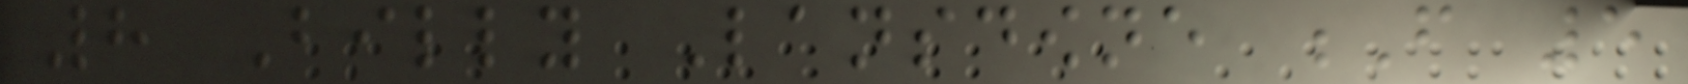8 Billy Lansdowne F 5
